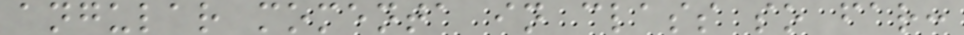angular momenta in class so far:
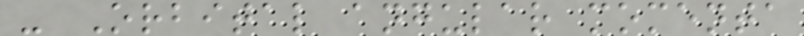- Orbital angular momenta
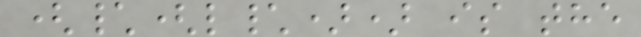(\(l\)) is the
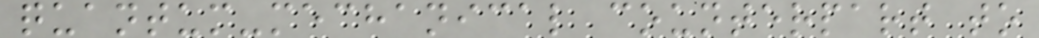quantum-mechanical counterpart to
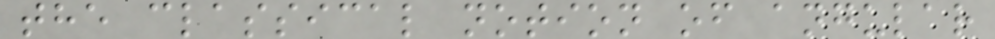the classical notion of angular
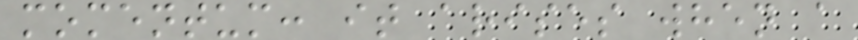momentum: it arises when a
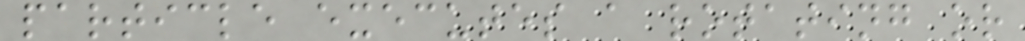particle executes a rotating or
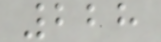228
